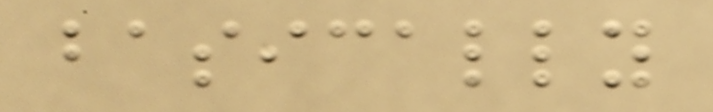basically
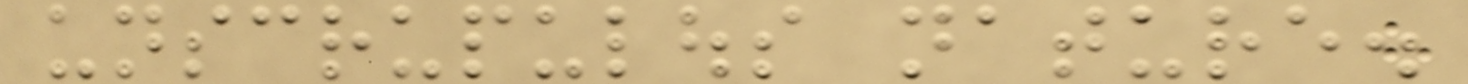unscrupulous nature.
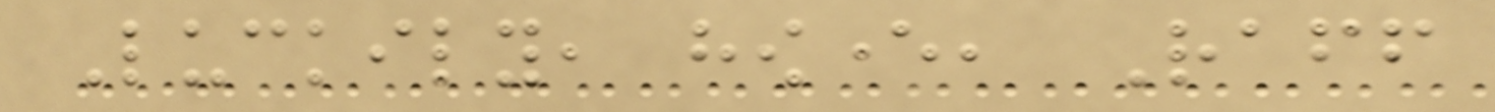Luckily, however, Raff
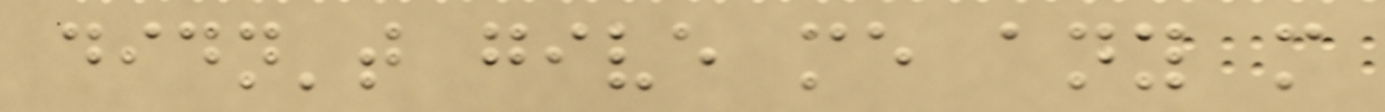didn't give me any more
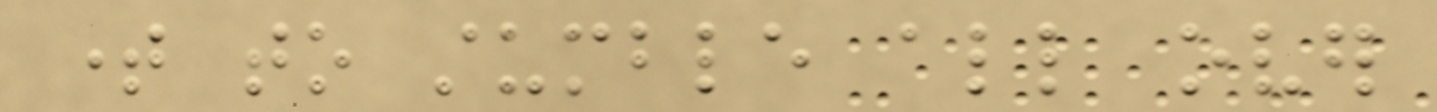time to stumble all over
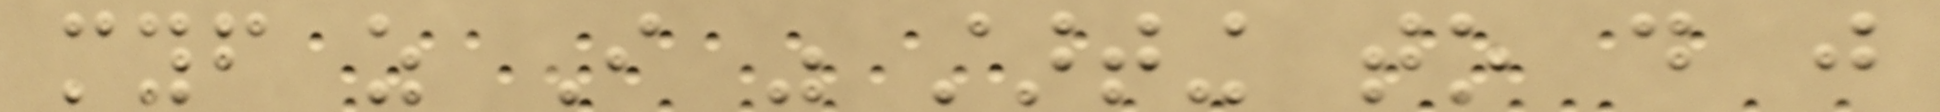myself as I was starting to do just
